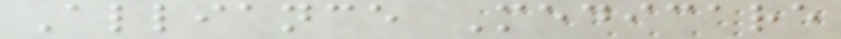Alliance Medicare
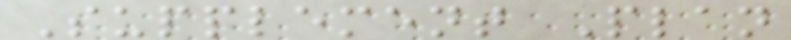Supplement Plan
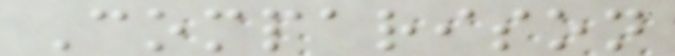Comparison
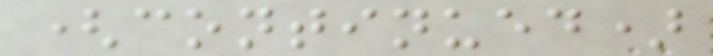(continued)
